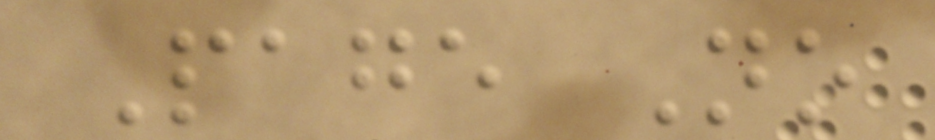Page No
